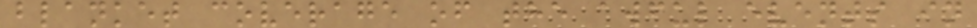blanket coverage of the awful events in
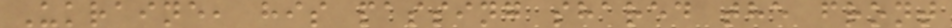Ukraine, his passing shared the front
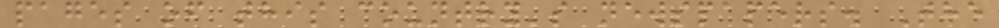pages of this country's newspapers. The
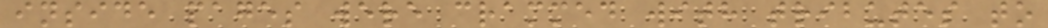inside pages were crammed with tributes to
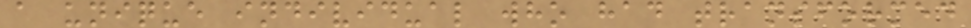a unique individual who had transformed
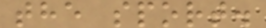the sport.
